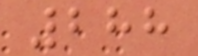288
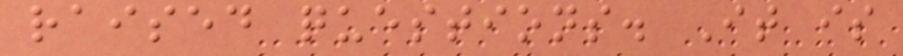raised questions. It is
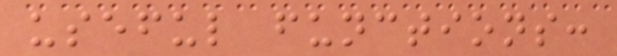useful functions:
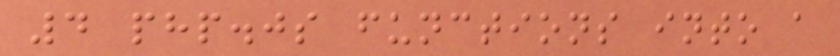4 php.js functions into a
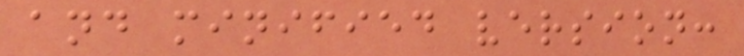and minified version:
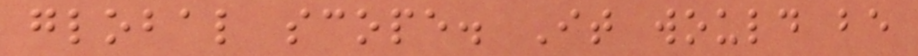global scope. It would be
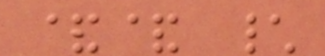&& \
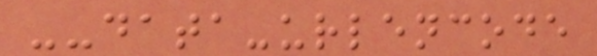--data-urlencode
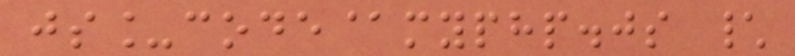js_code@myphp.js \
